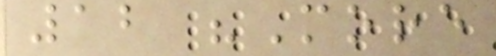12 "More
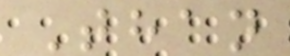Than
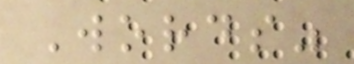Words"
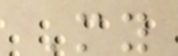My
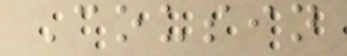Cousin
